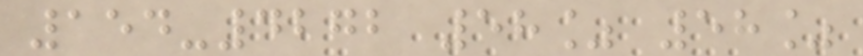154-4272 58% 58%
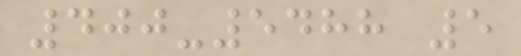400-5488 5
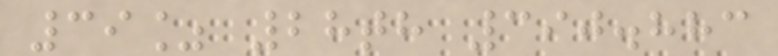39% 28th 390.883
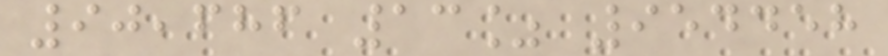90,686 13% 954458
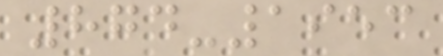874-1953
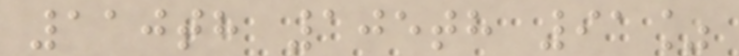110th 105th 91%
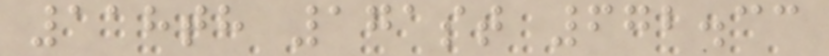118th 171st 672.33
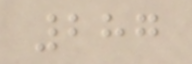287
